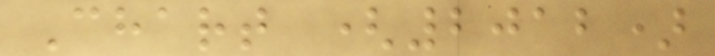Chart (2012)
